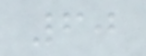60
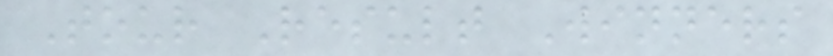Tour Result Winners
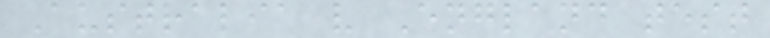Australia v England test
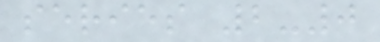series 2-0
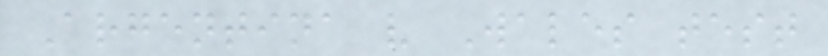Argentina v Wales test
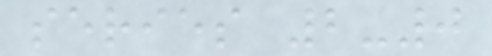series 2-0
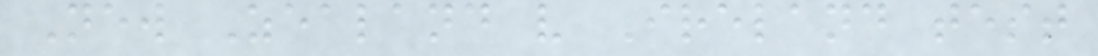New Zealand v Ireland test
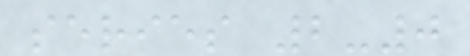series 2-0
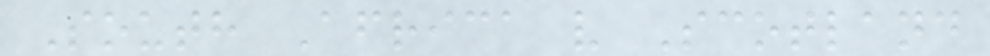South Africa v Scotland
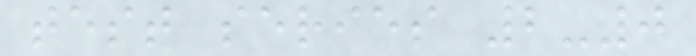test series 2-0
